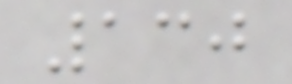130
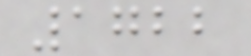1722
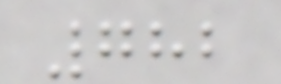782
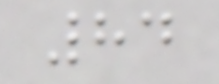84
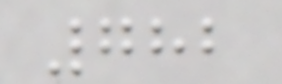782
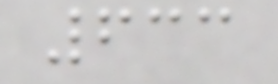633
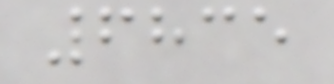6835
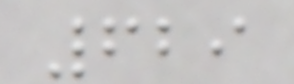629
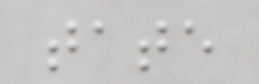tate
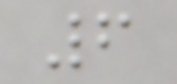6
